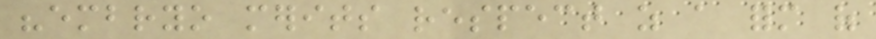"embryo merits respect as a form of
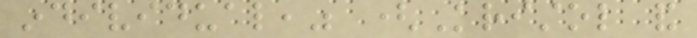individual," (Kristol and
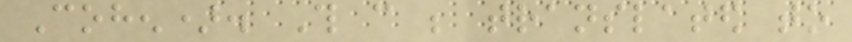Cohen). This can be translated to
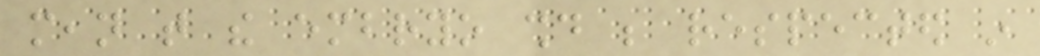mean that the embryo should be respected in
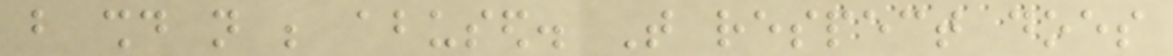but should not be abused. That respect does
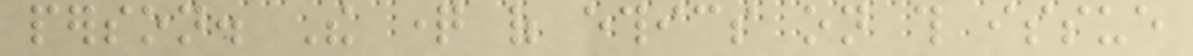person. The question of ethics on this issue
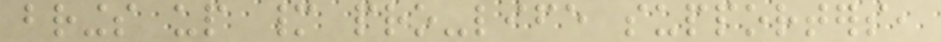brings up many pro-life supporters,
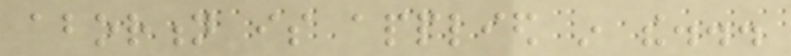abortion is applied in the...
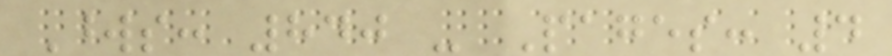Words: 840 - Pages: 4
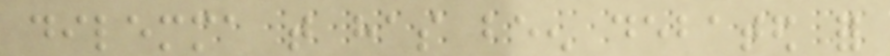dilemma that has been debated for
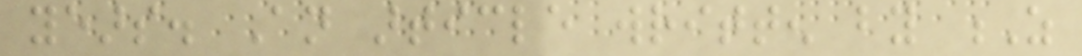years. An article written by Z
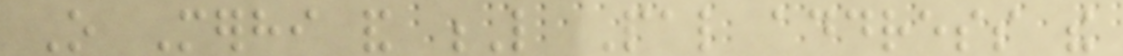O Merhi and L Pal address the
